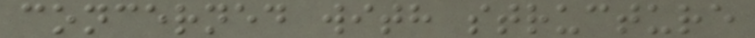concerned with structure
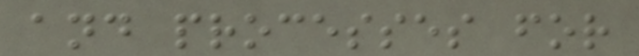and processes for
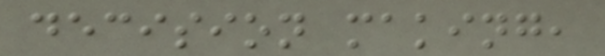decision making,
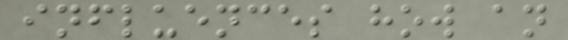influences how an
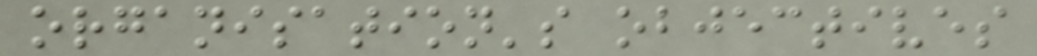organisation's objectives
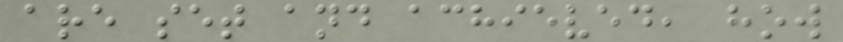are set and achieved, how
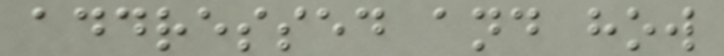addressed and how
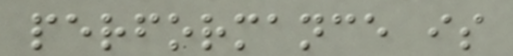performance is
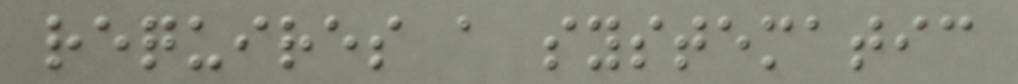requires a systematic
